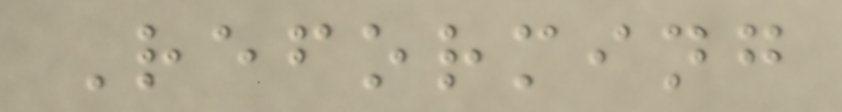Reforming
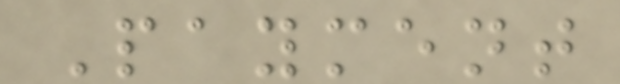Payment
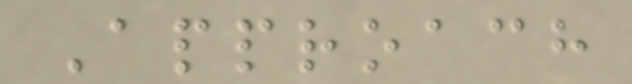Approach
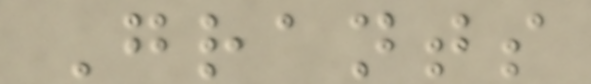Grants
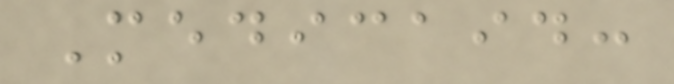Medicaid:
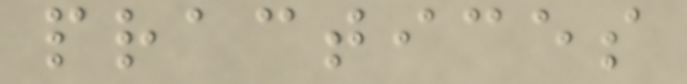practices
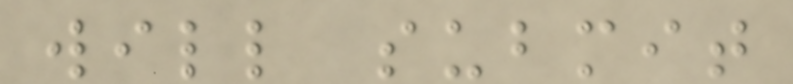will submit
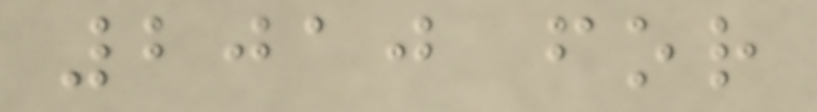2010 for
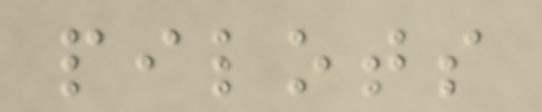pilots
